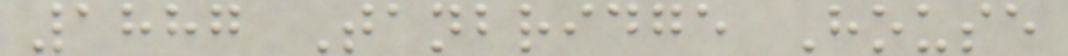1887 Tanbridge House
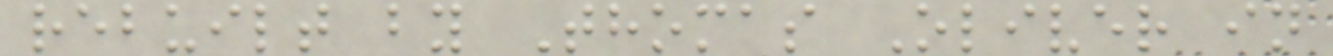rebuilt by Thomas Oliver in
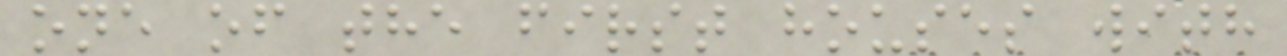one of the first houses with
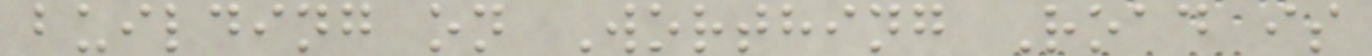building on Worthing Road is
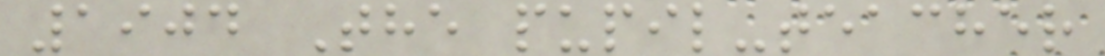1904 The pupil-teacher
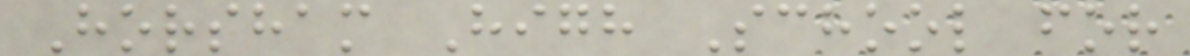Horsham High School for
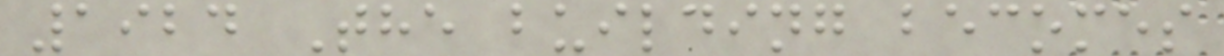1924 The building becomes
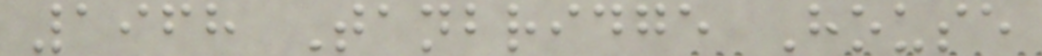1968 Tanbridge House
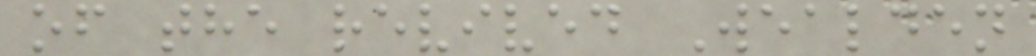of the revived Wealden
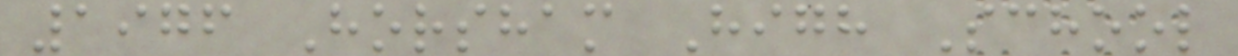1976 Horsham High School
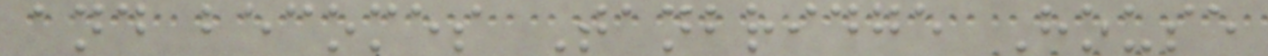and becomes Tanbridge House
